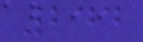244
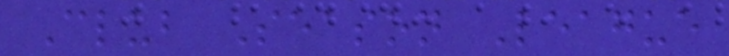Club Season League
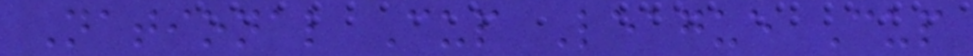National Cup League Cup
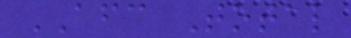AFC Total
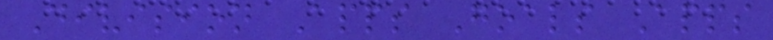Division Apps Goals Apps
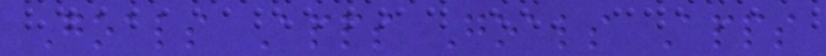Goals Apps Goals Apps
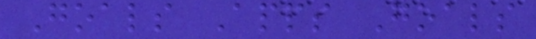Goals Apps Goals
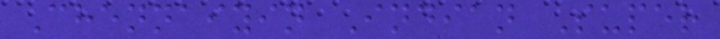Chennaiyin Indian Super
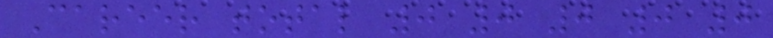Career total 0 0 0 0 0
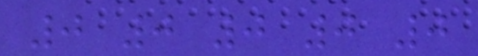0 0 0 0 0
